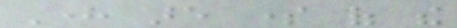Here are some of the
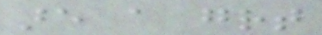are a great
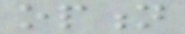option
